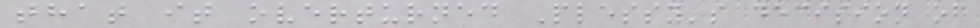that it overturned Plessy's decision of
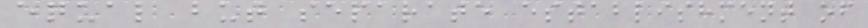equal but separate establishment of
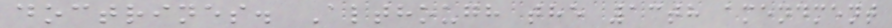doctrines. Although the 13th amendment
